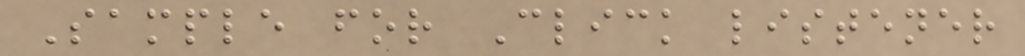Sample for Click listener
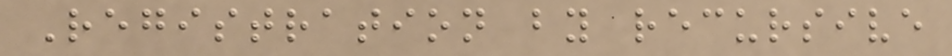Registration by recursive
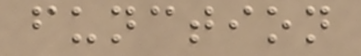function
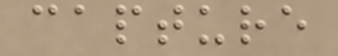capture
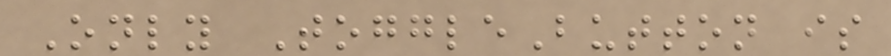Only ToggleButton is
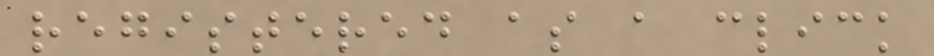registered as a click
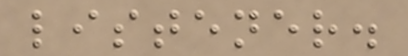listener.
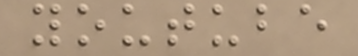youtube
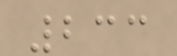233
